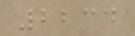2234
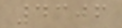4306
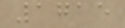1715
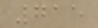715
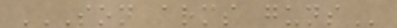SON ARMS GUNS
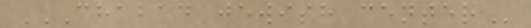CHABAD JEWISH CENTER
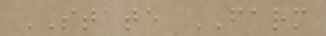STATE FARM
